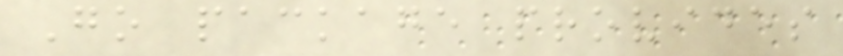Go package provides
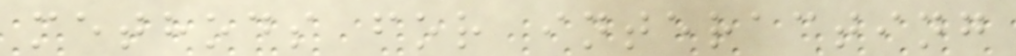methods for interacting
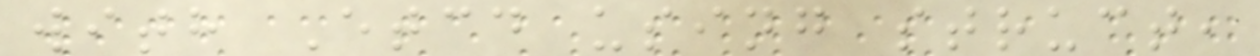with Etcd using struct,
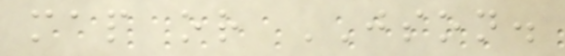map or JSON.
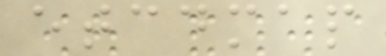etcdmap
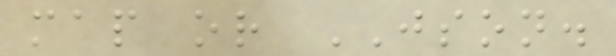map or JSON.
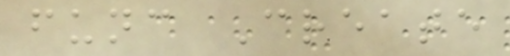func Create
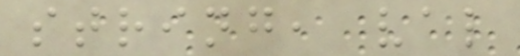string, val
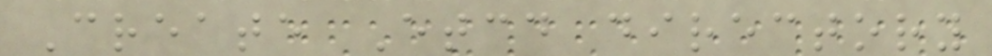Create Etcd directory
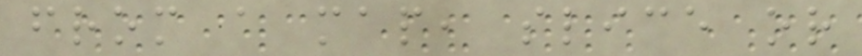from a map, slice or
